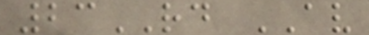23RD AV
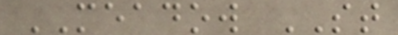MEADOW ST
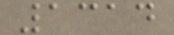1314
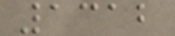1312
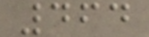464
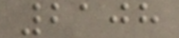2108
